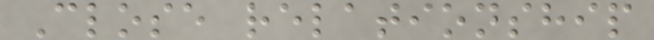Close relationship
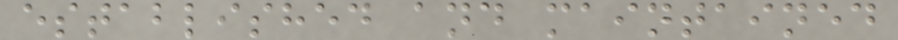established and maintained
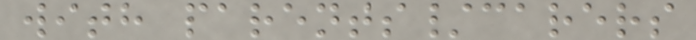with parents/carers
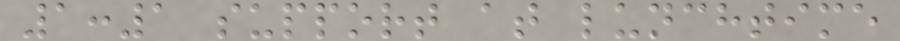1:1 support at lunchtime
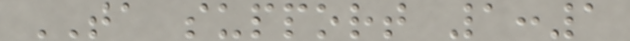TA support 1:1
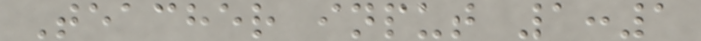Teacher input 1:1
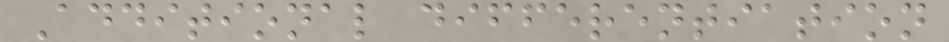Additional differentiation
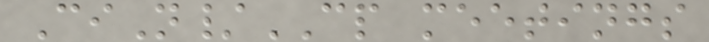CiN/CP meetings
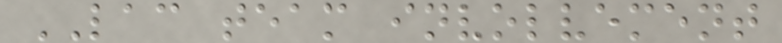LAC team involvement
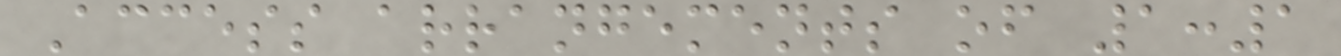Access arrangements of 1:1
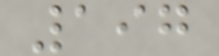197
